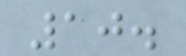10.
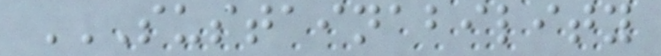SUSTAINABILITY
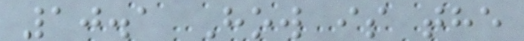10.1 How is the
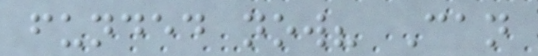funded now? Can
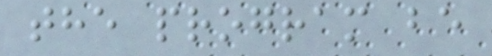the program be
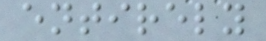entirely
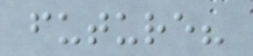future?
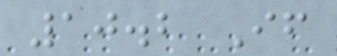10.2 If
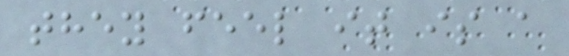they feel it is a
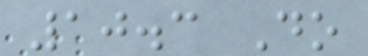10.3 Do
